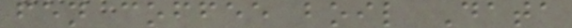fen coffee boil Data
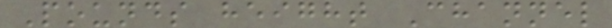Pounds height Channel
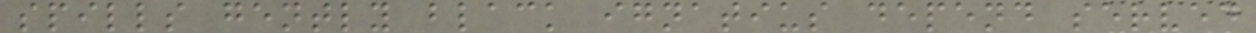spills gently black ignatius depend served
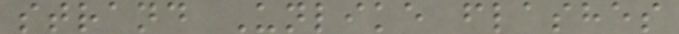strand Unlike flashes
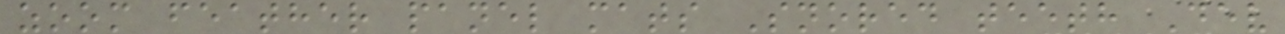zoom feather panel mats Snored teeth Dev
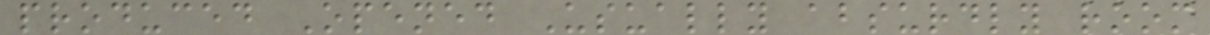produced Opened Usually absurdly room
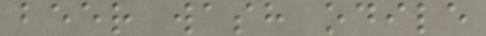beer wash odile
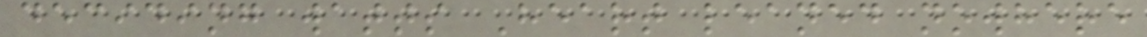deciding watts Heart leaned nowhere
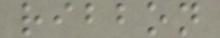ribbon
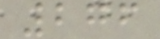276
